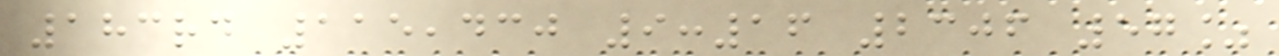183rd 115,430 9:16 2306 57%
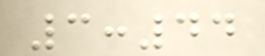3:44
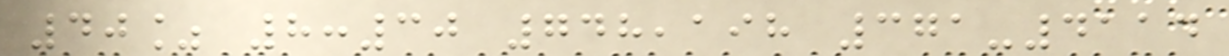40% 8:30 748,198 371-4114
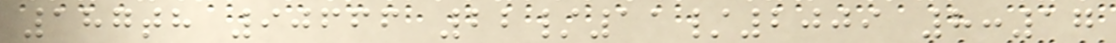187th 90666 22/11/2009 8:17
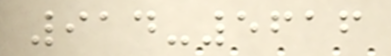914-5616
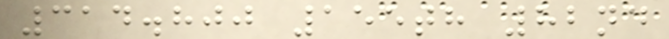314.800 155th 82nd
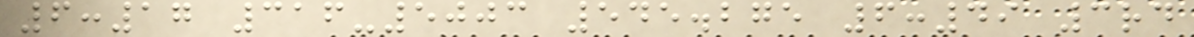6:17 316-5003 545.275 6:49 3rd
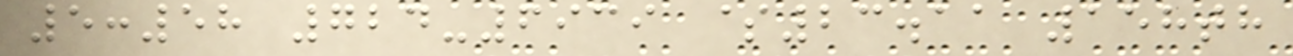5:58 724-6939 $23.11 158th
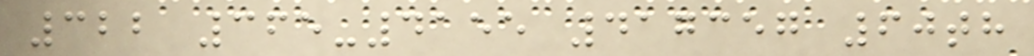322 365-4155 417357 60th
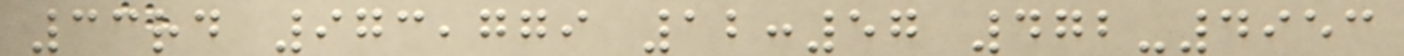33rd 973,779 12:57 472-4953
